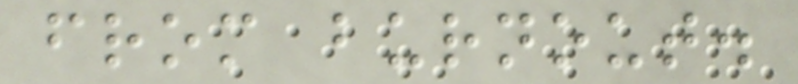from burnout.
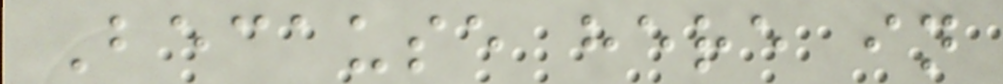Because here in
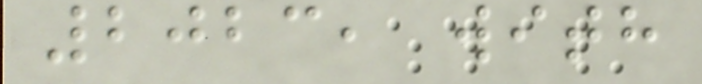2023, with
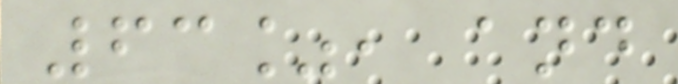63%, and
